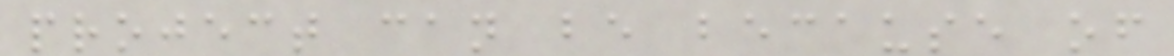project can be because of
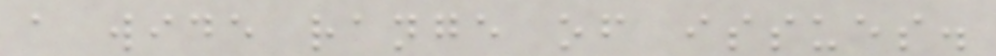a wide range of issues.
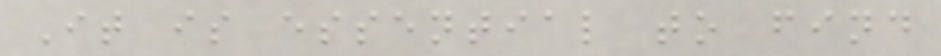It is essential to find
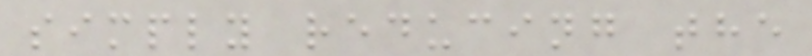simply reducing the
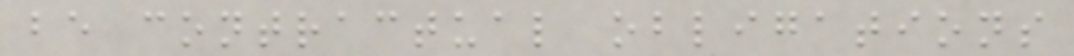be contractual obligations
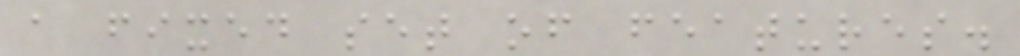a fixed set of features.
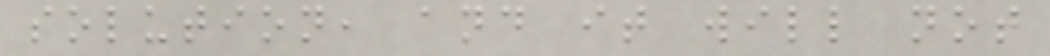solution, and it will not
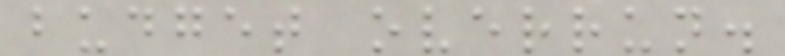budget overrun.
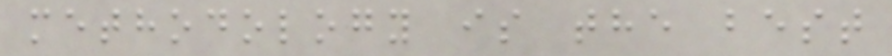methodology is the best
